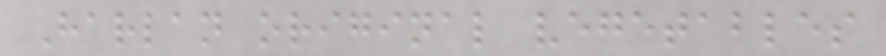Harlan original vegetables
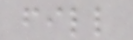fill
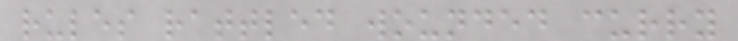rules rattled wounded curry
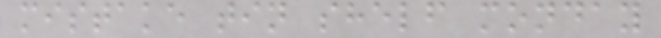mistake tin shelf monday
